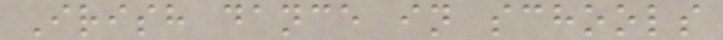Irish dance in schools
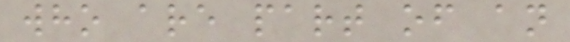who are part of an
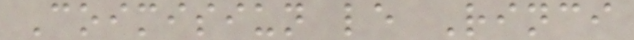Coimisiun le Rinci
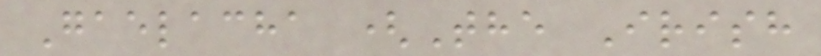Gaelacha (The Irish
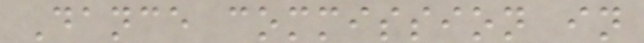Dance commission in
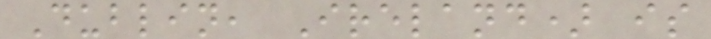Dublin, Ireland) is
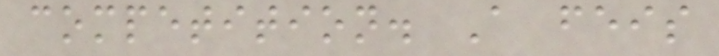competition. A feis
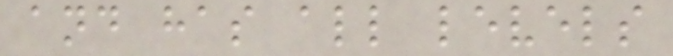and has all levels
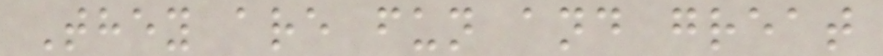They are fun and great
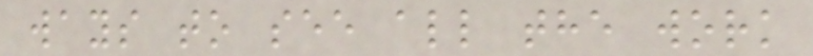ways to see all the work
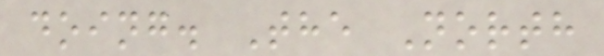doing. The North
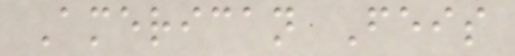American Feis
